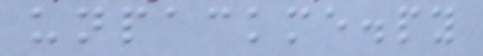unpackme.py
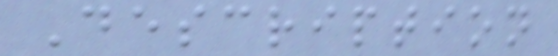Description
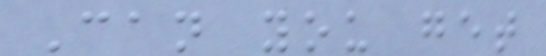Can you get
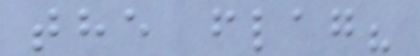the flag?
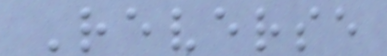Reverse
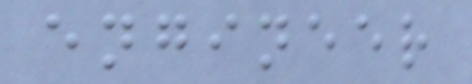engineer
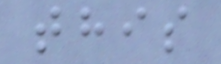this
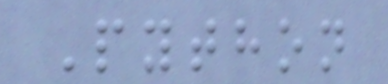Python
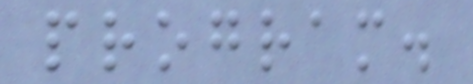program.
